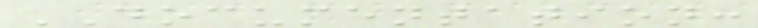DOCUMENTATION:
